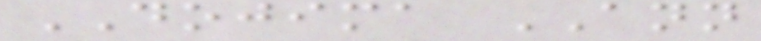DOJIMA ANN
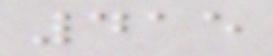415
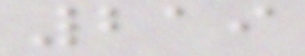219
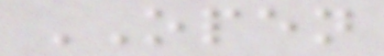OPEN
